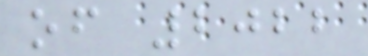of 2022
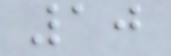10
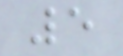5
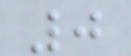0
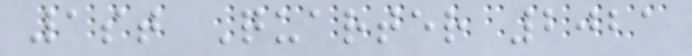1st Quarter 2021
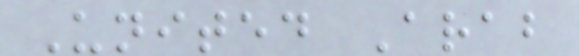United Arab
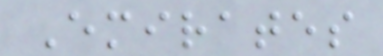Emirates
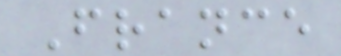France
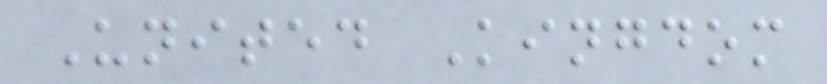United Kingdom
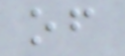of
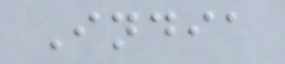India
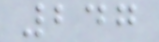247
